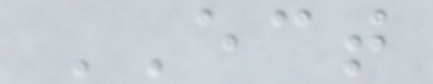ECT
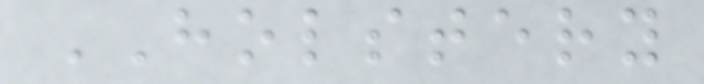HOLSTERY
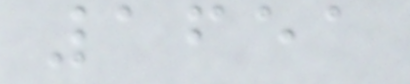1651
